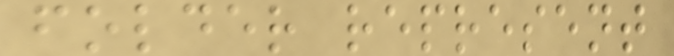folder represent
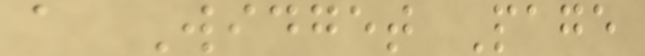a Widget Page
